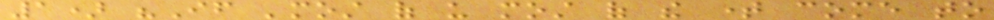1) "If 'most of us most of the time come to
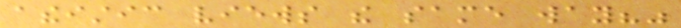atheistic views the same way?"
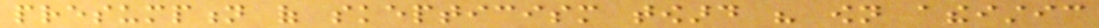presumption of skepticism toward his own atheistic
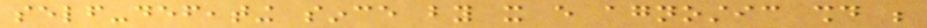self-defeating since by it every agnostic should be
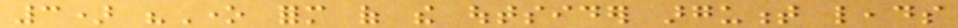3) "One form of the outsider argument leads
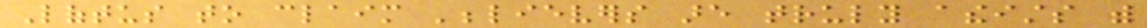Loftus to claim 'believers are truly atheists with
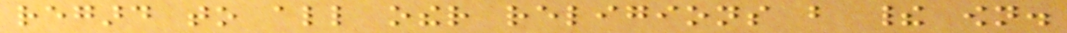regard to all other religions but their own.
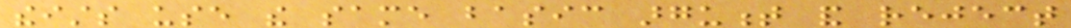theists use the same basic argument and reject
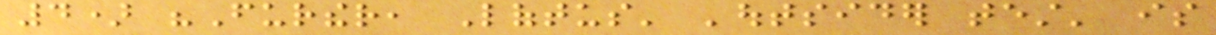4) "Further, Loftus' 'outsider test' is
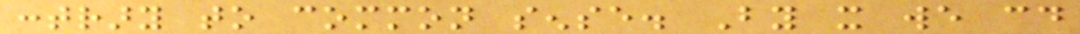contrary to common sense. By it we could
